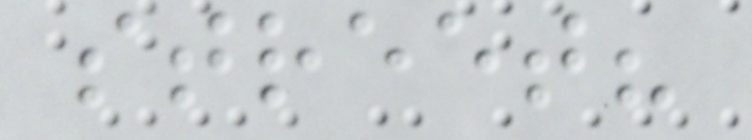street?
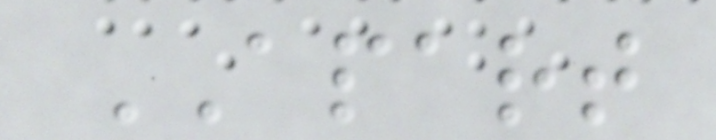APART
